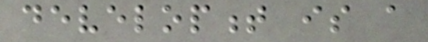development is a
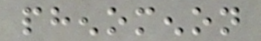phenomenon
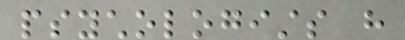psychologists have
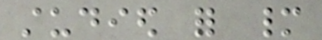studied for many
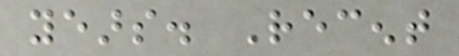years. Recent
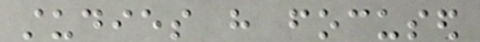studies have focused
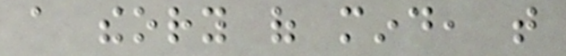a theory of mind, that
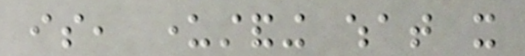is, understanding what it
